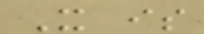It is
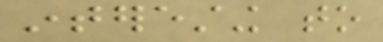interesting to
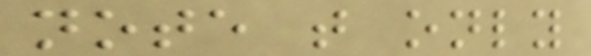note that only
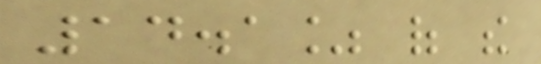14.1% of the
